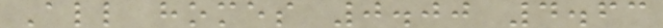All homes 0.00 4.63
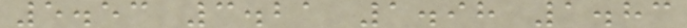5.53 3.21 1.98 1.83
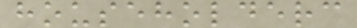householderc
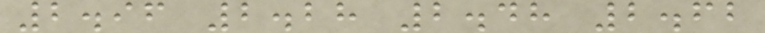2.96 2.28 2.48 2.62
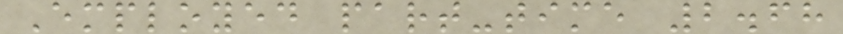Employed part-time 2.68
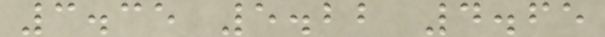3.35 5.22 4.65
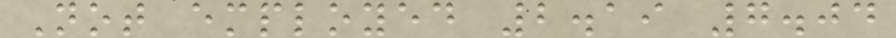Not employed 2.19 7.04
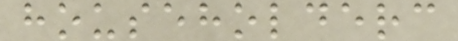householderc
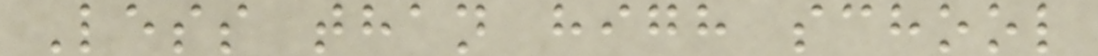Less than high school
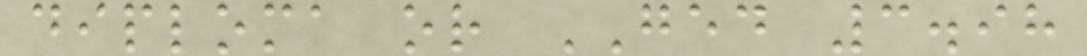diploma or GED 3.98
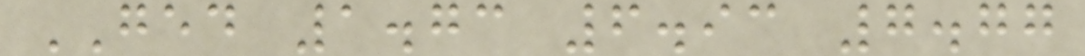GED 1.73 6.93 7.77
